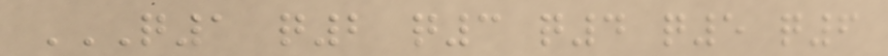Q1 Q2 Q3 Q4 Q5 Q6
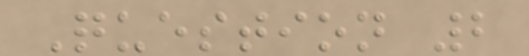Question 2
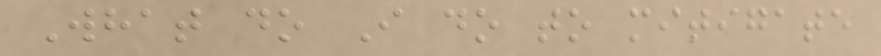What do I do to mitigate
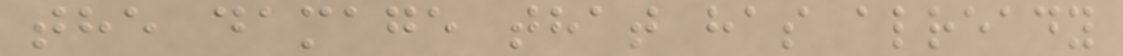the damage that has already
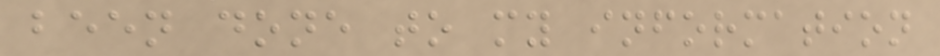been done to my information
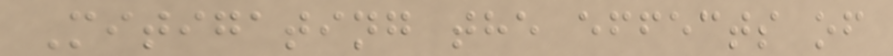Mitigating the effects of
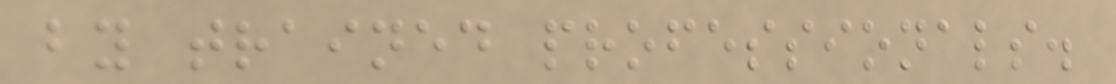by trained professionals.
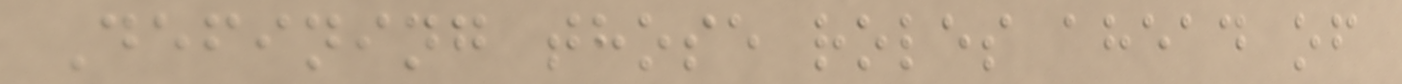Defining those roles ahead of
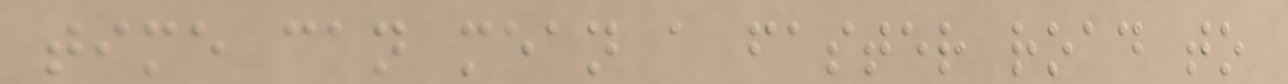time can mean a faster road to
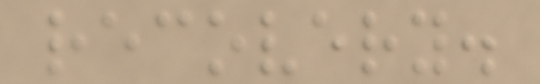recovery.
